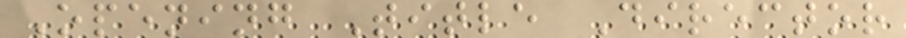Opening Title Director
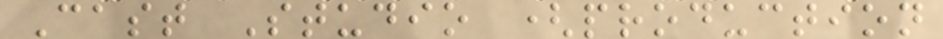Cast Studio (production
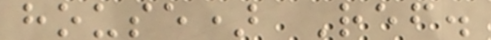house) Ref.
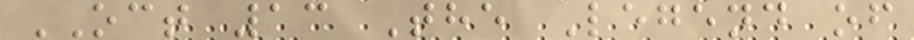OCT 13 The Legend of
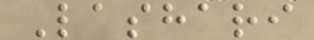Lashari
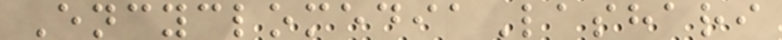EncyclomediaLashari
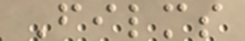Films
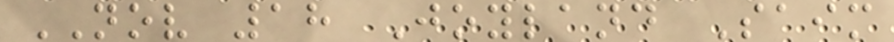NOV 18 Joyland Saim
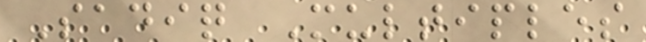Sadiq Multiples
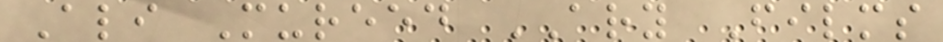Ali Mureed ARY Films
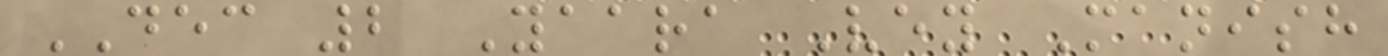DEC 2 Yaara Vey Manish
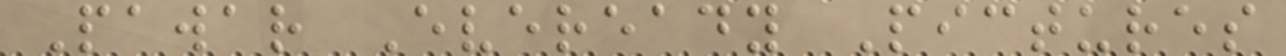Pawar Eveready Pictures
